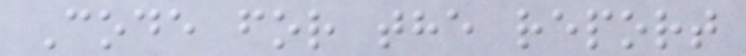Code for the report
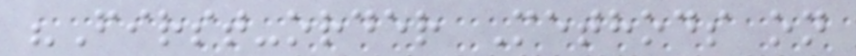"First-order Methods on
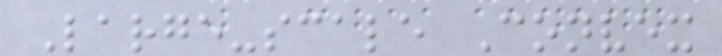Large-scale Convex
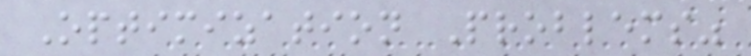Optimization Problems"
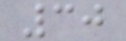30
